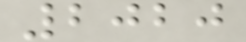2020
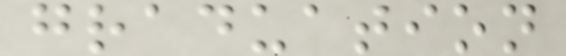graduation
